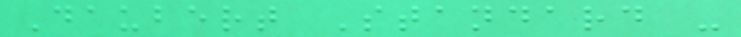Daubert Standard -
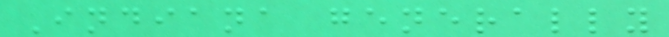Indiana generally
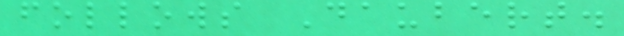follows Daubert.
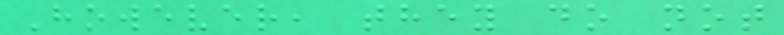However, they do not
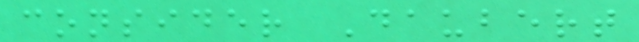consider Daubert
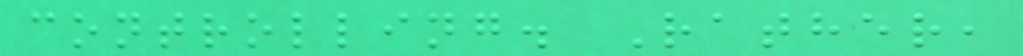controlling. Rather,
